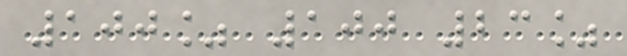100% 100 23%
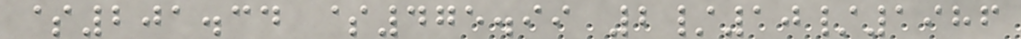$201.34 $475.99 2/10/1986
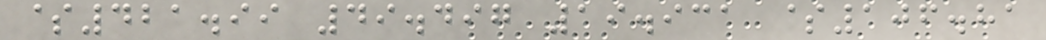$421.99 49.497 19.931 $106.81
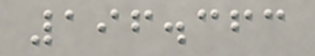196.363
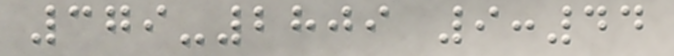379-2809 9:44
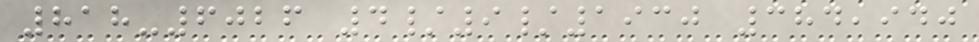818-6026 4/9/1930 384,940
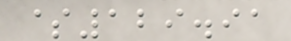$129.91
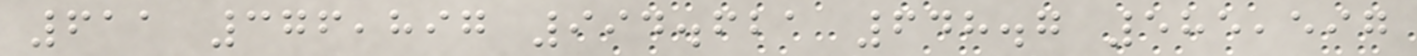611 376,897 994.621 648.7 585,597
